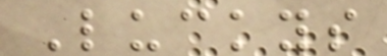Luckys
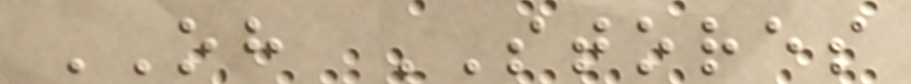OH STORES
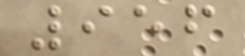956
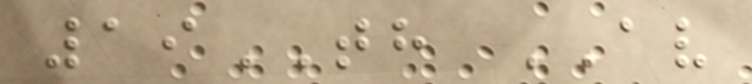19TH AV
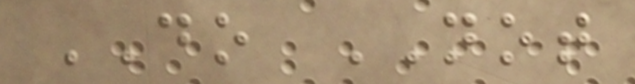DO NOT
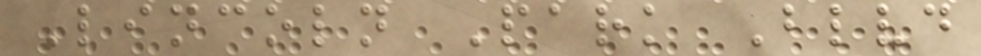Lincoln Park Blvd
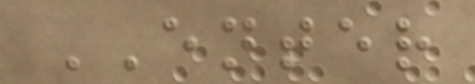ENTER
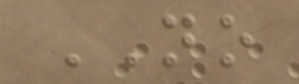NO
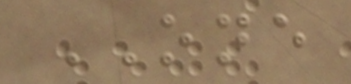ONE
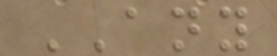ANY
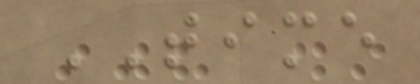TIME
